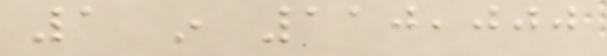1 in 110,000
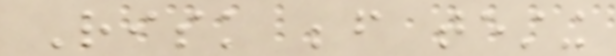Risk before testing
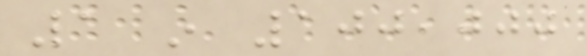1 in 100,000
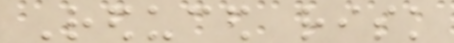Reduced risk
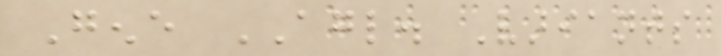Gene AGL. Variants
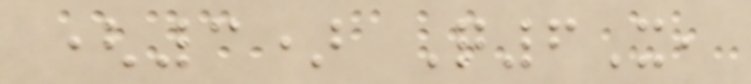(3) Q6X,
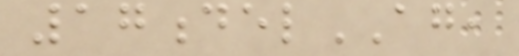17delAG,
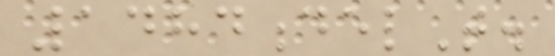1484delT.
